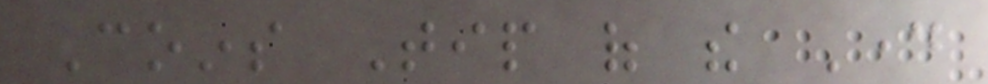Coins Tip of the Day
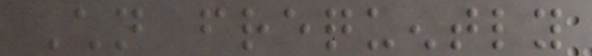Children frequently
